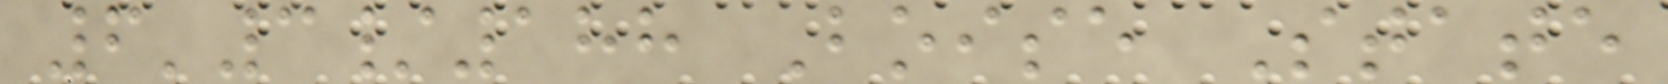6'3/188 Boise State
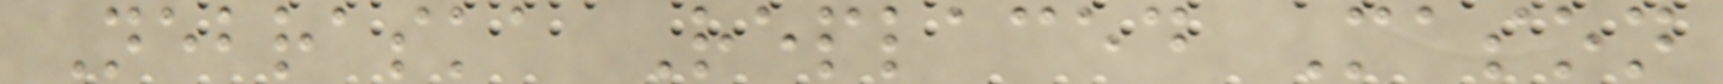Nebraska Replaced Mason
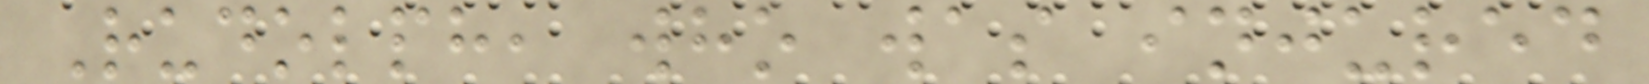Rudolph, who was injured
